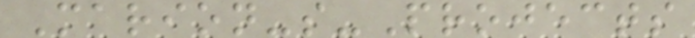Marion-s-Projects
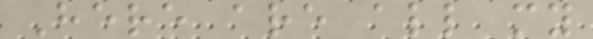Here are all my
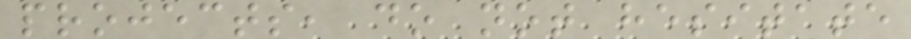projects, do not hesitate
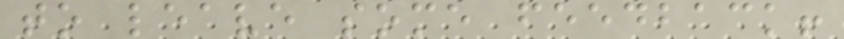to leave some feedback!
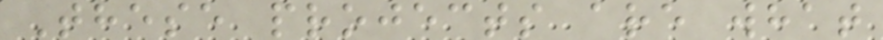These projects are what
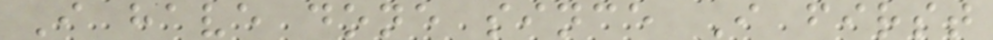I have done since I first
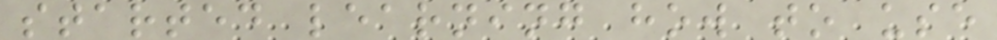started learning how to use
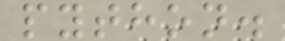python.
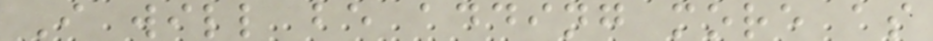I will be adding more as
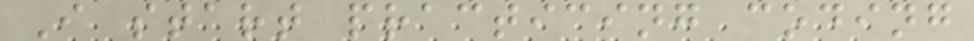I start practicing coding
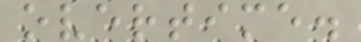overtime.
